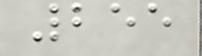255
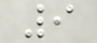9
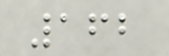162
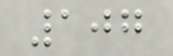107
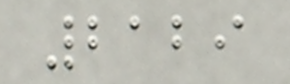2129
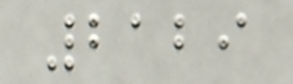2129
